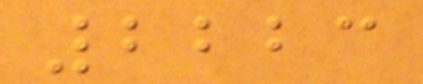2223
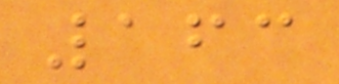163
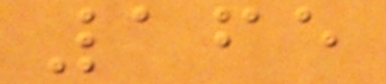165
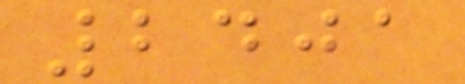2401
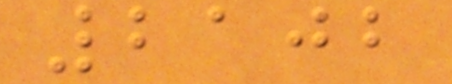2102
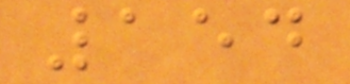154
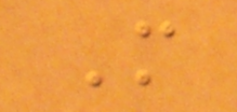M
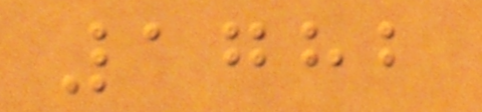1782
